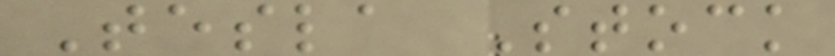Tesla Stock
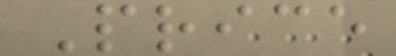Price
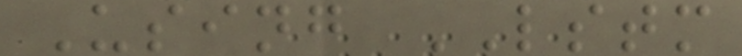Using LSTM
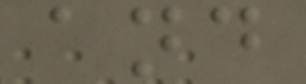and
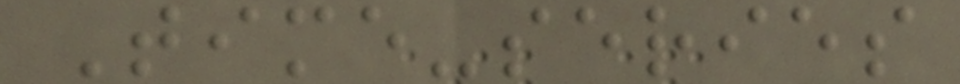Time-series
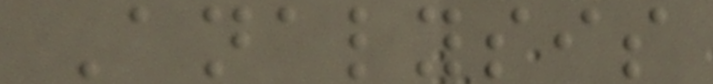Analysis
